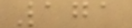171
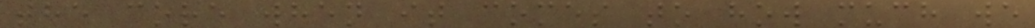the core when it comes to how much we
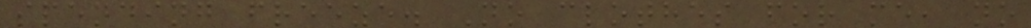spending freeze. No clothes for me, no
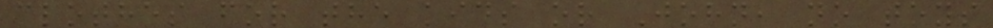clothes for the kids or John, no toys
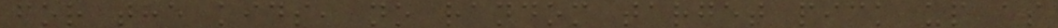for the kids, no random target pick up as
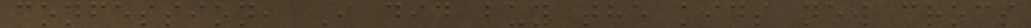confession, I did buy the kids new crocs
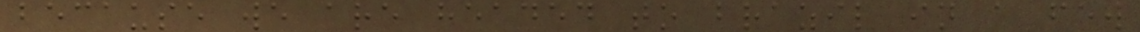because we are headed to brazil in a few
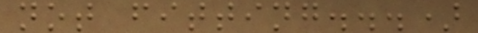not fitting...)
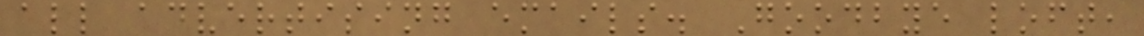all advertising emails. Goodbye loft,
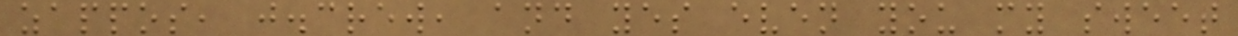zappos, j.crew, and yes even you my sweet
